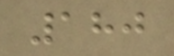180
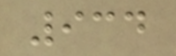934
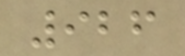926
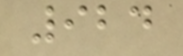924
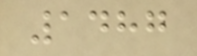1487
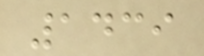1439
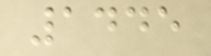1445
